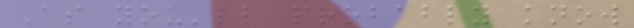As you'll probably know
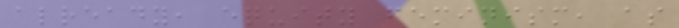already, equity feminism, as
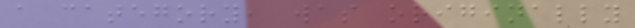a category, was originally
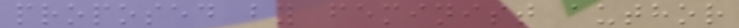proposed by feminist author
